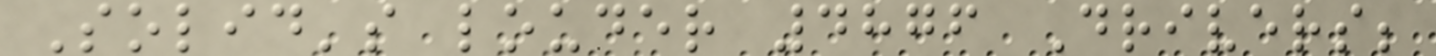Solid's louder 4876 Drivers;
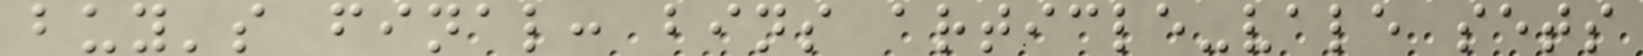buy's final: bins article-vale sets
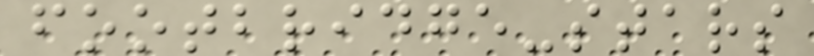footbridge-stars
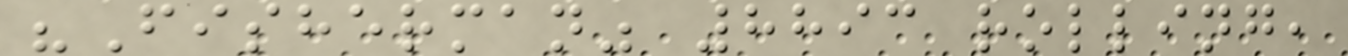"Fisherman" 8893 rolling,
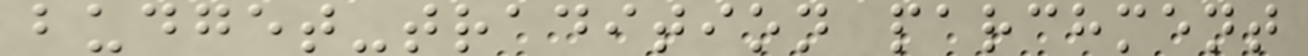budget-tradition parchment
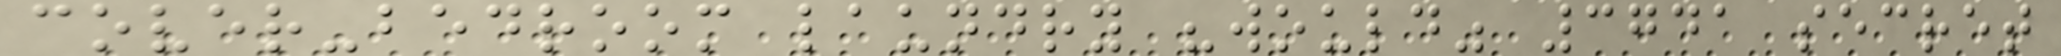cover-bedroom laundry "would" 3741 secret
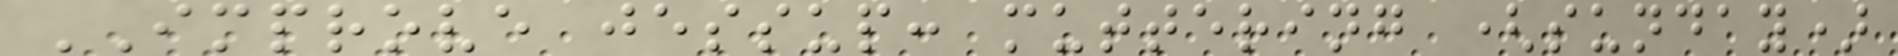IMPROVE jessup: muttering (sunday)
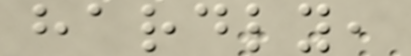hardly,
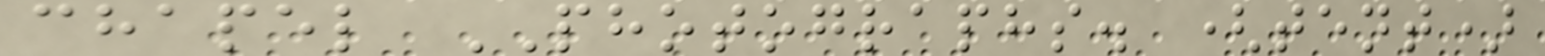chapel PHOTOGRAPHS. (tent)
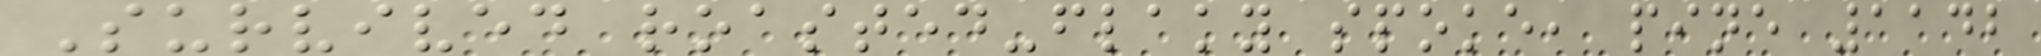Survived roasted-flaky spoke, pine 1142
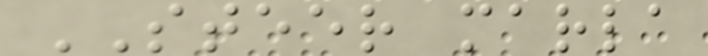STEER marla
